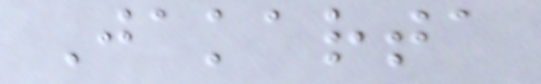Jakarta
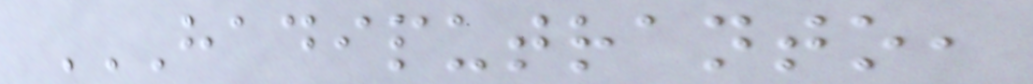HADIPUTRANTO,
